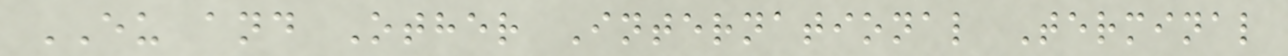EU and Other International Terminal
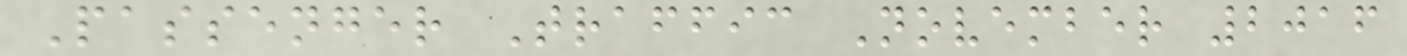Passenger Traffic November 2016
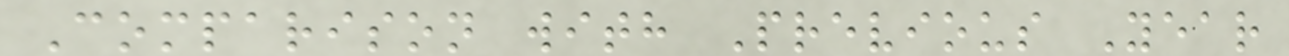Comparison with Previous Year
